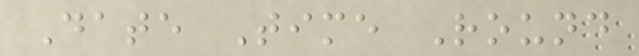Date Time Round
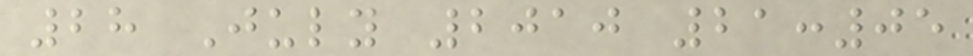28 July 2010 21:05
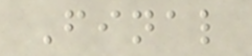Final
